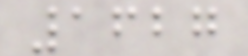1627
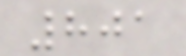801
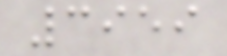3959
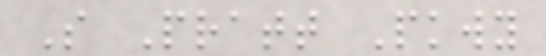S Pratt Pkwy
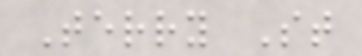Terry St
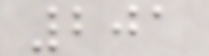201
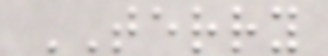TERRY
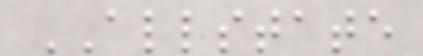ALLSTATE
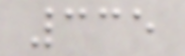335
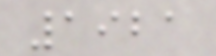1921
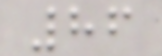86
